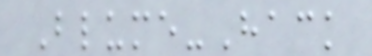Blume-Hack
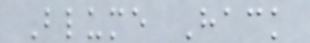Blume Hack
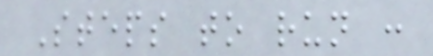Steps to run :
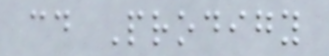cd Prodigy
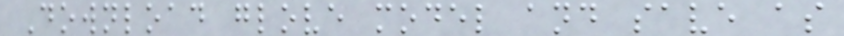Download glove model and save as
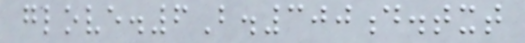glove.6B.300d.txt
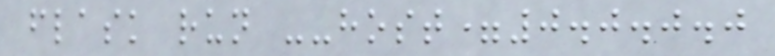flask run --host=0.0.0.0
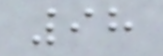98
